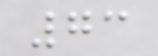73
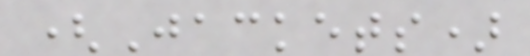(Jackets)
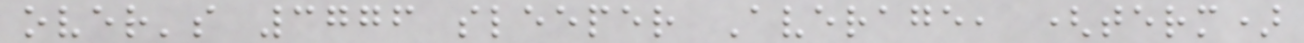over's 3776 sleeper Average, (term)
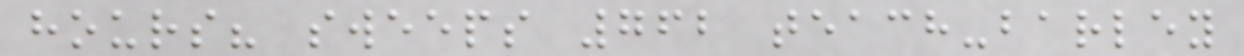hours? sweeps 762 teach-barley
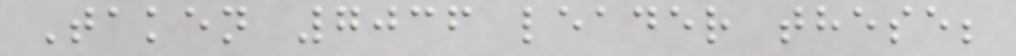Taken 7036 leader these;
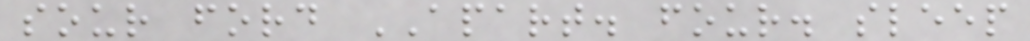sour ford APART. four. sleep
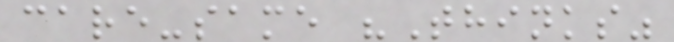care-same "Thinks"
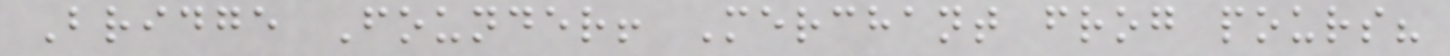Bridge Founder! Merchant frog pours?
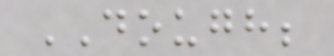DOUGH;
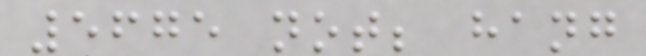5675 not; hang
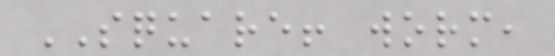SQUARE! worm,
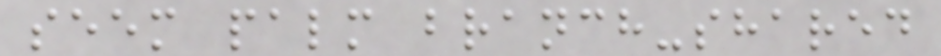seem palm branch-shared
